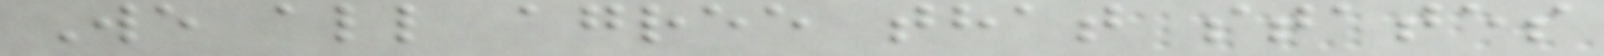We all agree that states
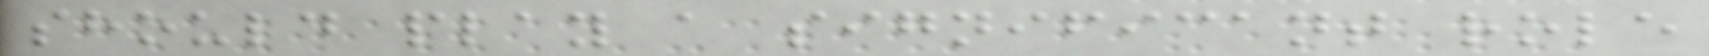should play a significant role
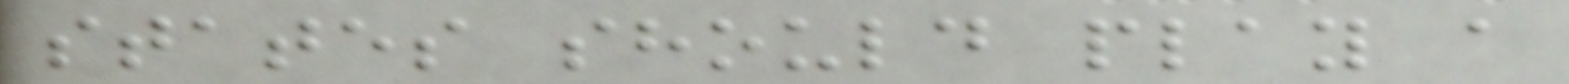states should play a
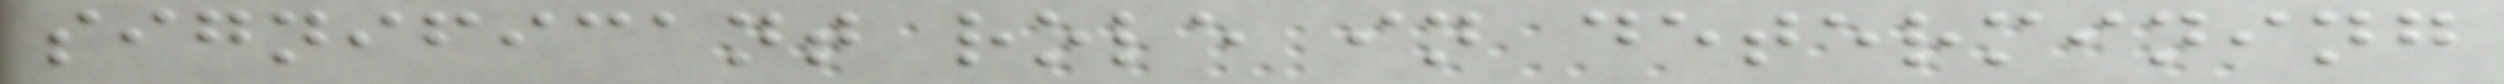significant role in determining
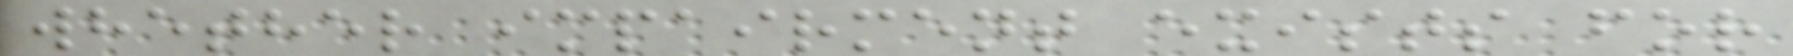whether impairment exists for
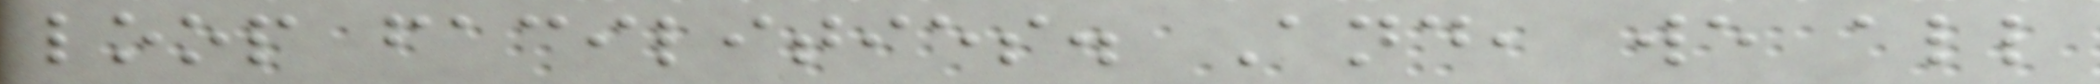loop facilities. And, we all
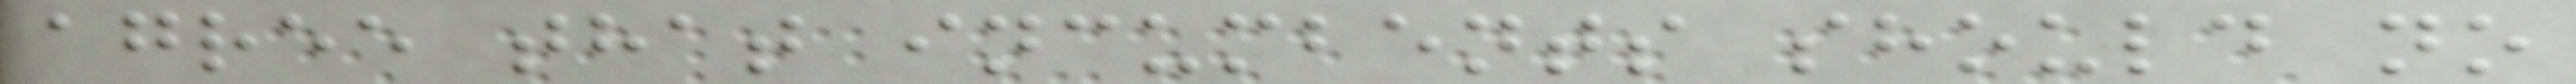agree that incumbents should no
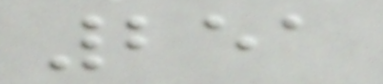251
